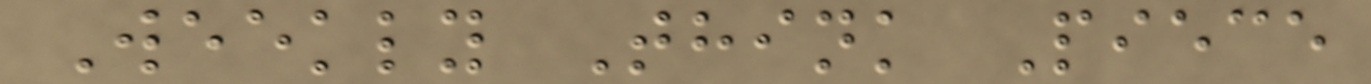Weekly Think Piece
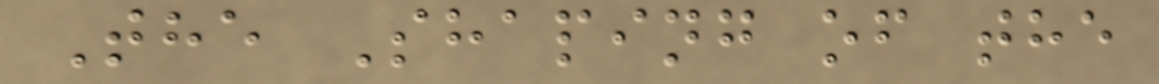The Shaping of the
